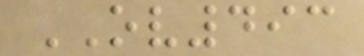OV493
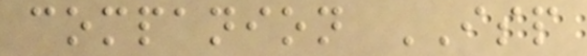companion ISP
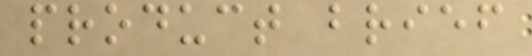product brief
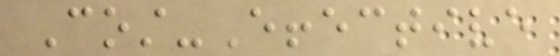Cost-Effective
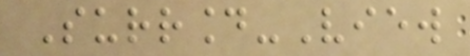Surround-View
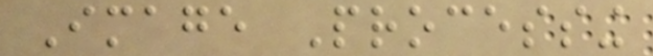Image Processing
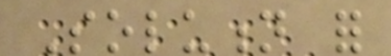Solution for
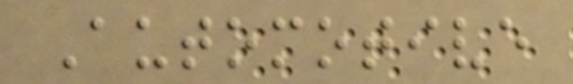Automotive
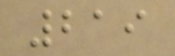219
